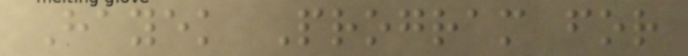Hayek Program for
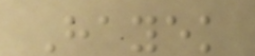Hayek
